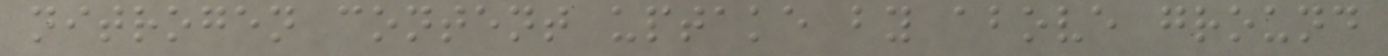nitrogen content uptake by above ground
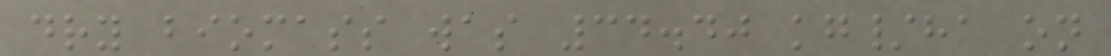dry biomass was 34.40 kg/ha on
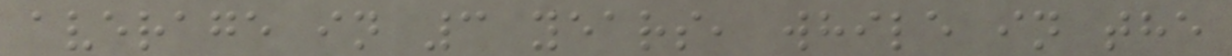average in 3 years, while in the
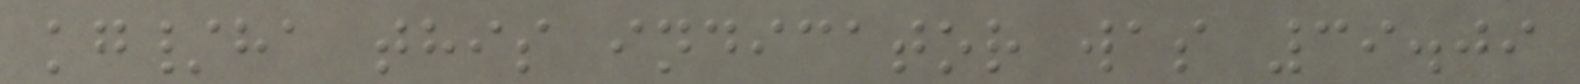kg/ha this indicator was 39.09
